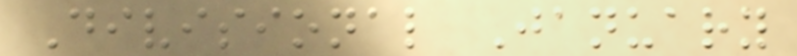Divisional January
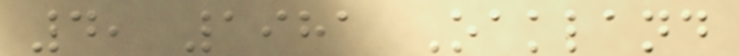4, 1981 Oakland
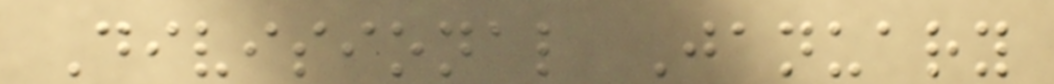Divisional January
